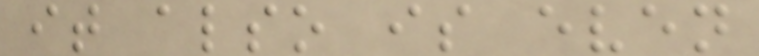it also is even
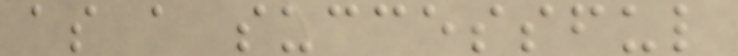as a successful
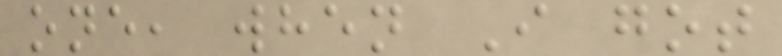one, when I got
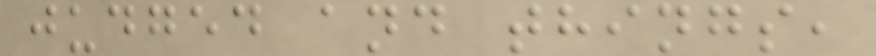judged and things,
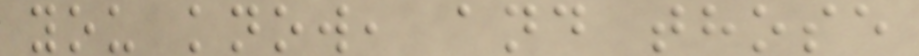you know, and those
